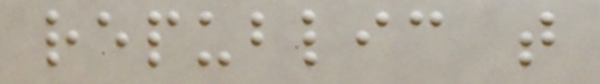republic that
